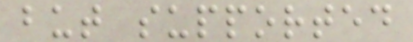but supported
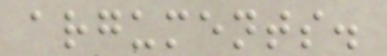arguments.
